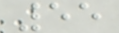55
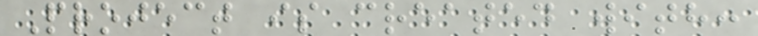Project is created with:
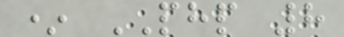* PHP 8
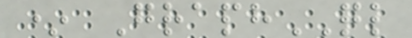* GraphQL
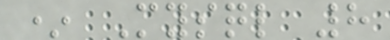* Mysql 8
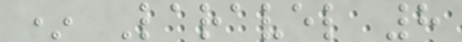* Laravel 8
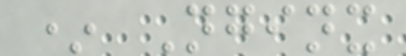* Nginx
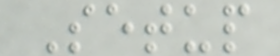Setup
